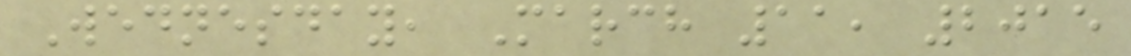Wednesday, March 11, 2015
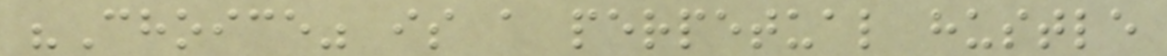"Choice" is a perpetual hustle
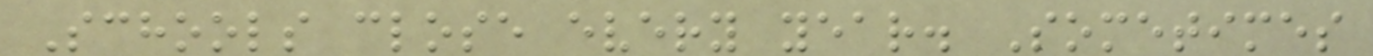Schools close every year. Sometimes
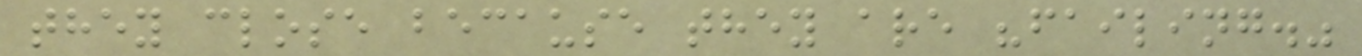they close because they are "failing."
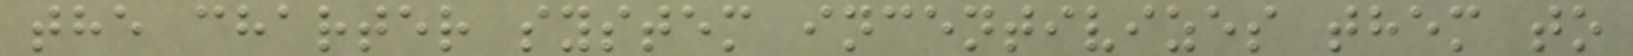the charter system incentivizes them to
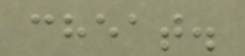cheat.
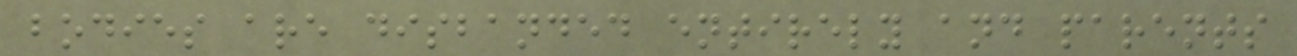bodies are disbanded entirely and parents
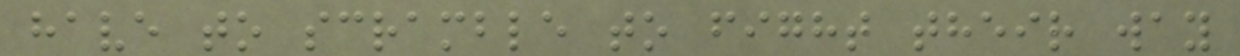have to scramble to fight their way
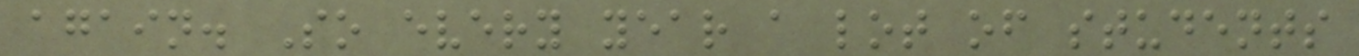again. So every year a lot of students
